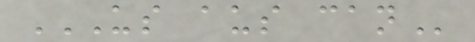US AUS CAN
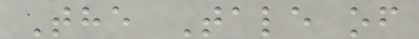The Tale of
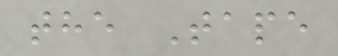the Tape
